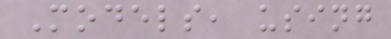Models, using
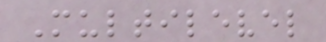Multilevel
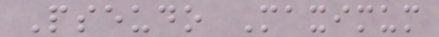Pseudo Maximum
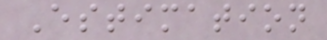Estimation
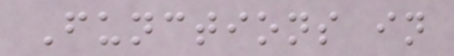Functions in
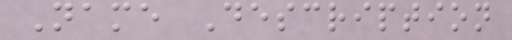Name Description
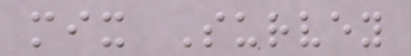mix Survey
